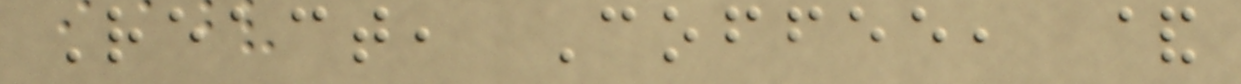React, Coffee, &
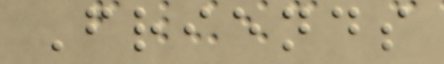Friends
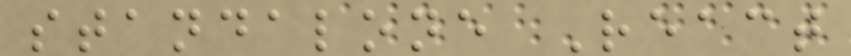standalone React
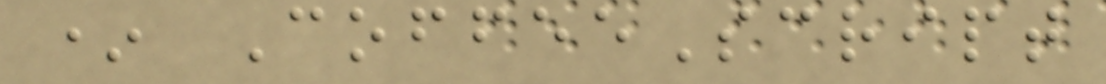* CoffeeScript
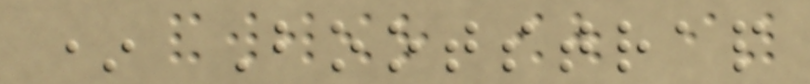* Bootstrap
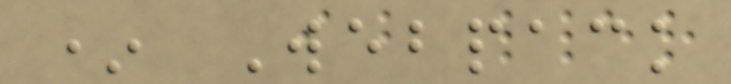* Webpack
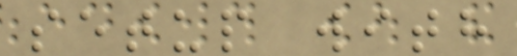setup with
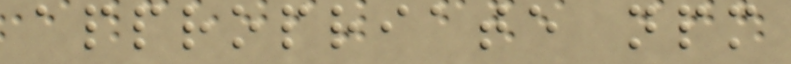appropriate npm
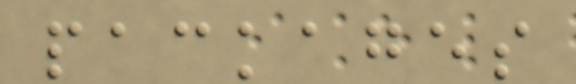packages
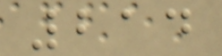214
